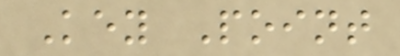Key Point
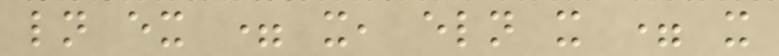ln ex = x, eln x = x
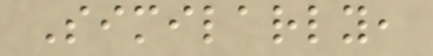Similarly,
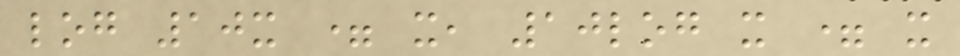log 10x = x, 10log x = x
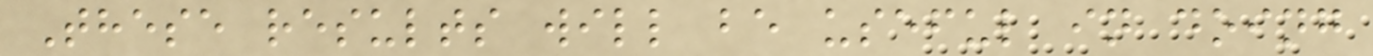These results will be useful in doing
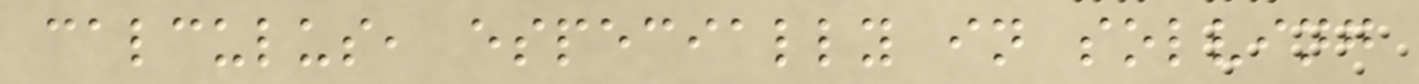calculus, especially in solving
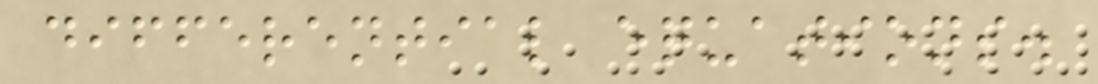differential equations.
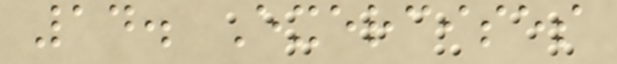14. Exercises
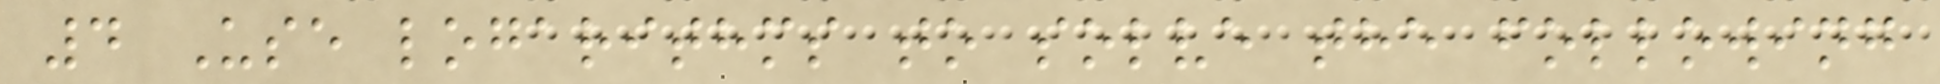4 Use logarithms to solve the following
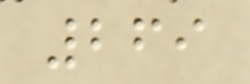269
